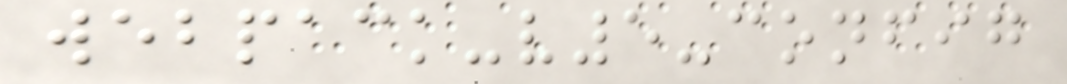webpack-v5-config
